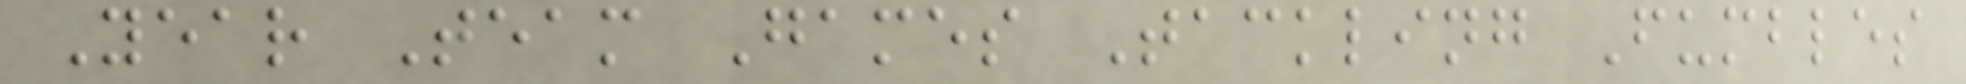Year Team Games Tackling Fumbles
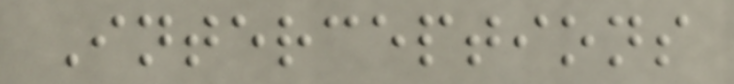Interceptions
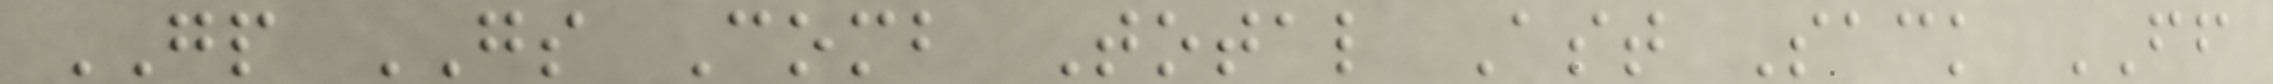GP GS Comb Total Ast Sack FF
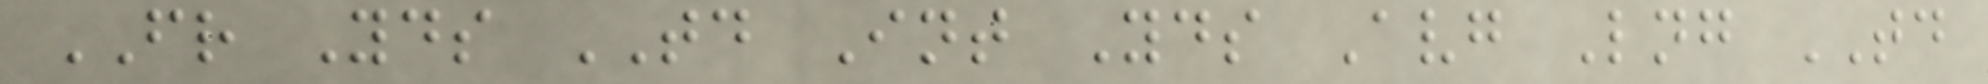FR Yds TD Int Yds Avg Lng TD
